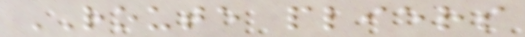ROUTE pliers
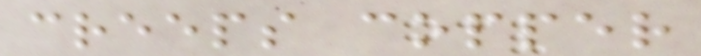creeps copper
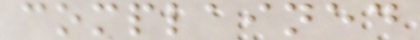complained
